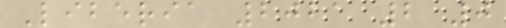Liberia 2021 2 0
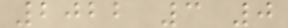2022 3 0
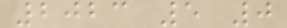2023 5 0
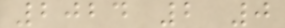2024 2 0
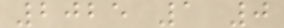2025 1 0
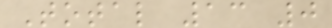Total 13 0
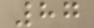87
